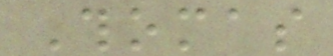Thomas
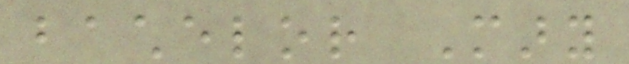bachelor Mary
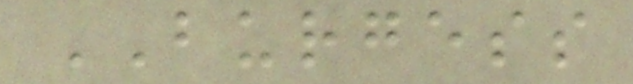BURGESS
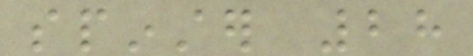spinster 28
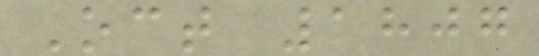Oct 1807
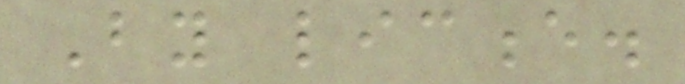By licence.
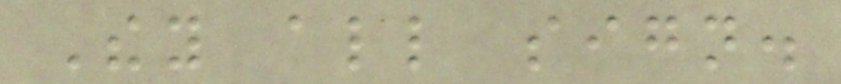They all sign.
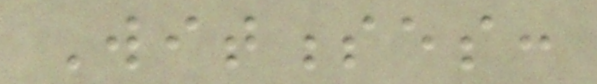Witnesses:
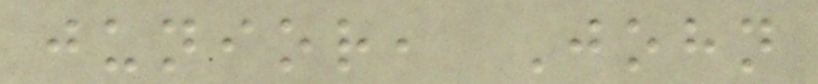junior, John
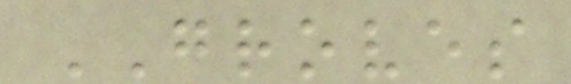GROVES
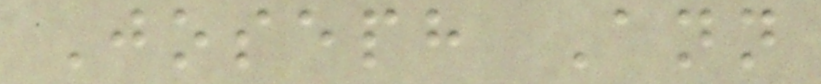Joseph Ann
